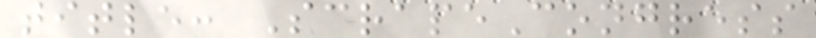title: ScrapeCongress
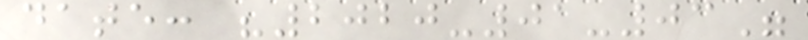date: "2020-01-03"
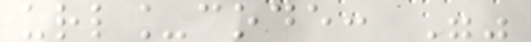url_code: ""
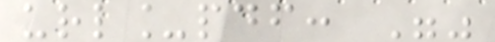url_pdf: ""
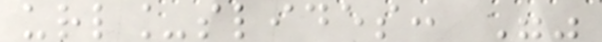url_slides: ""
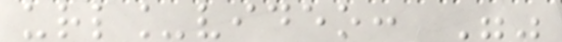url_video: ""
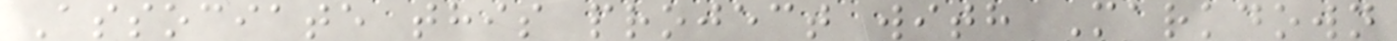Associate this project with Markdown
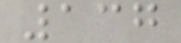137
